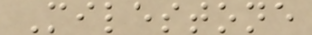Milestone
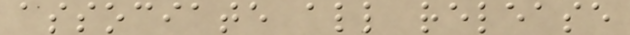associate all release
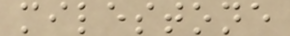milestone
